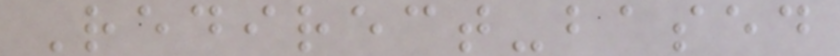Redirect-based
